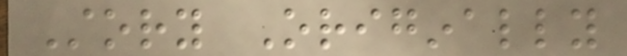Story Originally
